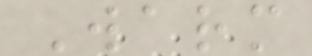Warm
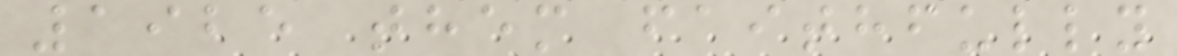1925 them faithfully
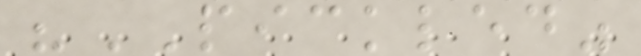"PICKLED"
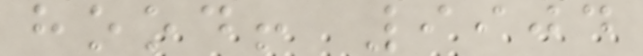hood! 9904
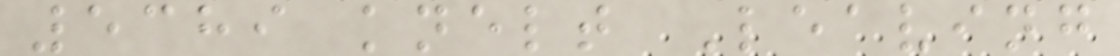5389 knelt Leaving
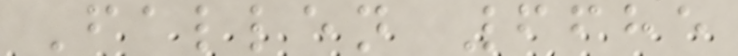Fallen 6685
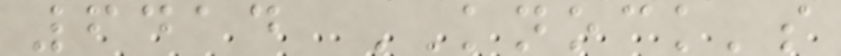6414 KNOCK's
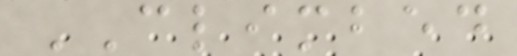CLIMBED
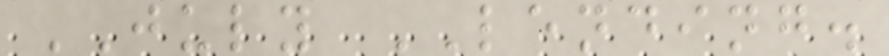JULY LENDING.
